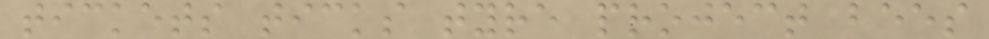tickets ticks tyre project bees
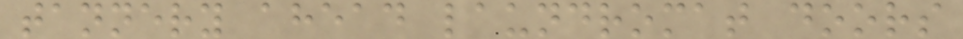tannery ahead laundromat doors
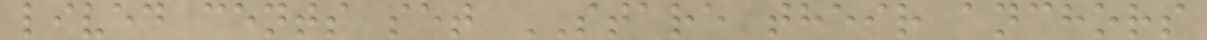lived cents set STARE their anchors
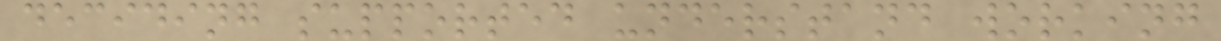deciding supported understand working
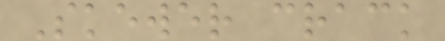Skewer crack
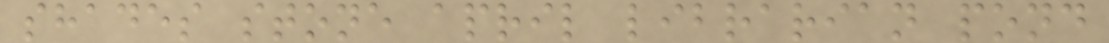shades stone april librarian pond
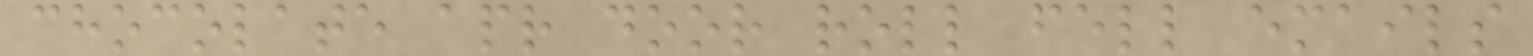chocolate apr door roll fell emails
